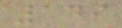149
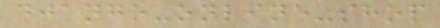django-online-shop
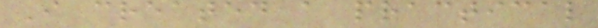I created a practical
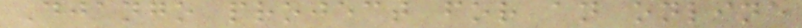Django project for an online
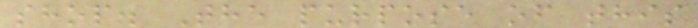shop. The purpose of this
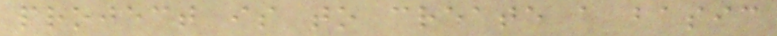project is to create a basic
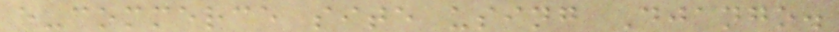e-commerce site using Django.
